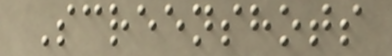Screenshots
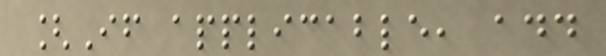[If applicable, add
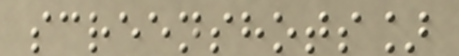screenshots]
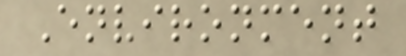Environment
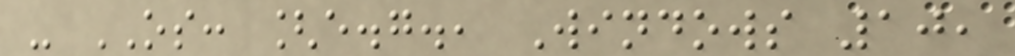- OS: [e.g., Windows 10,
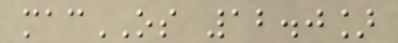macOS 12.0]
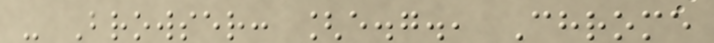- Browser: [e.g., Chrome
